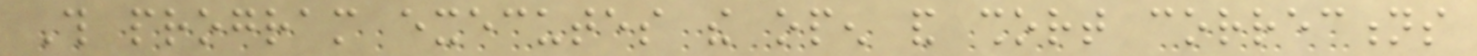This program executes the open and short corrections
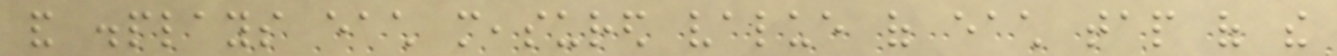and displays each measured value of each tap of the
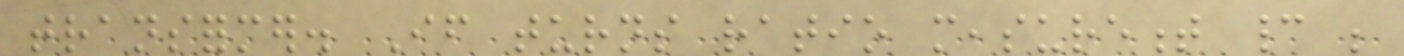transformer. If turns ratio measurement cannot be
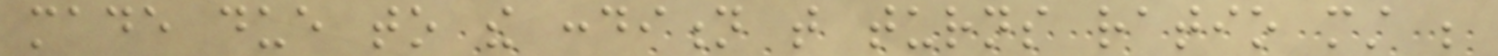made due to the condition that turns ratio must be
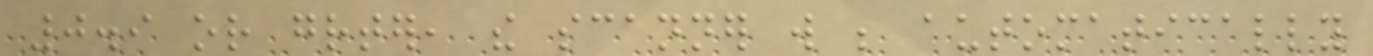0.9 or greater, the scanner will be automatically
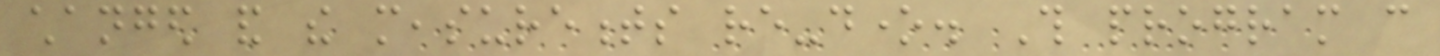changed and the measurements re-done. This program can
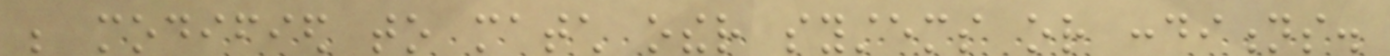be modified to match other systems or conditions.
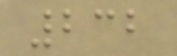232
